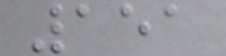151
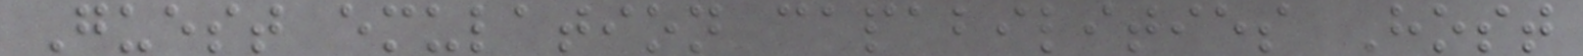Guest emulation capabilities Host
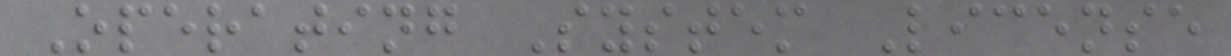Operating System License
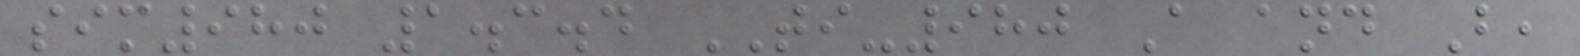sim980 1.3.4 TI-980 A and B,
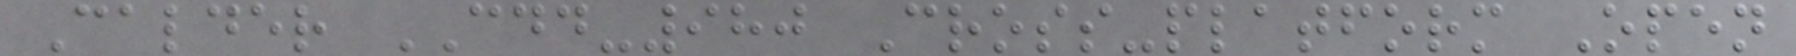Calder CDD-980 Cross-platform Open
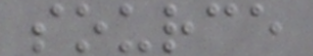source
